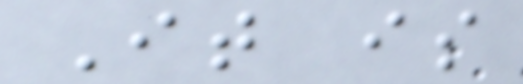It is
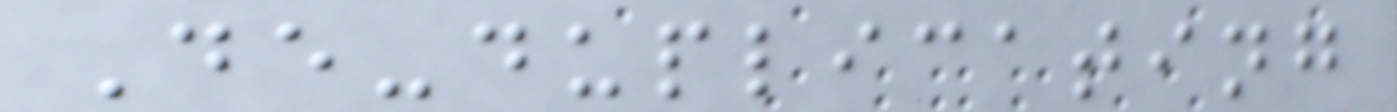De-duplicating
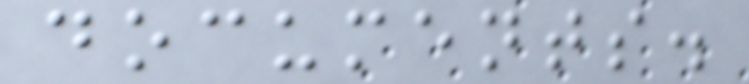documents.
